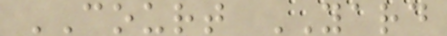COURT YARD
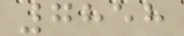7858
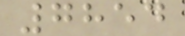7854
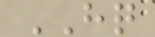HQ
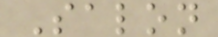Salon
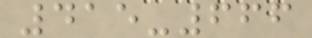415-666
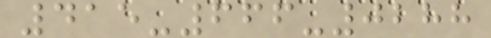415-666-0288
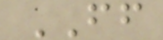FF
